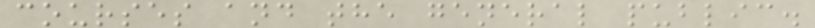courses and the general public.
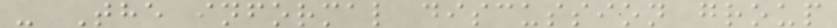- The informal discussion group
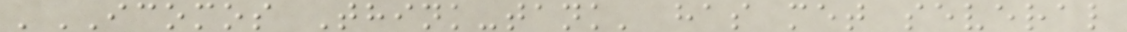'ICOMOS Think-tank' has met several
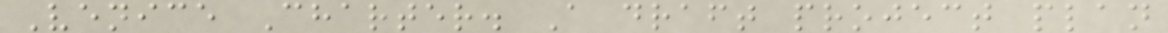Venice Charter. A draft project plan
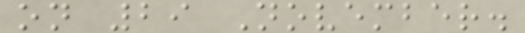on 29 November.
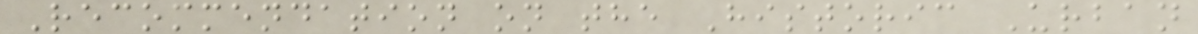Recommendation on the Historic Urban
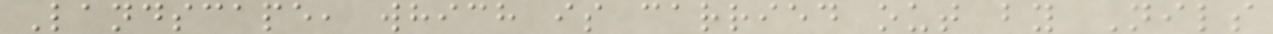Landscape, which is carried out by Nils
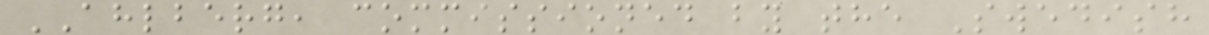AHLBERG, commissioned by the Swedish
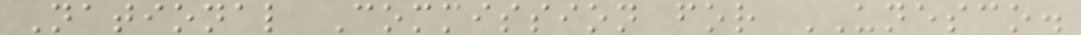National Commission for UNESCO.
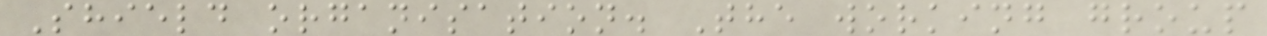Shield organisation. The working group
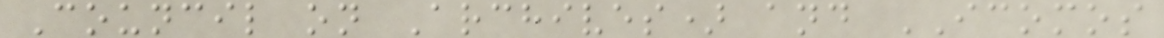Council on Archives) and ICOMOS
